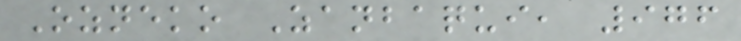Ozneko Zanbaqui, 976
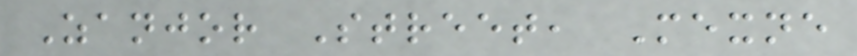Zanjor Street, Mexne
